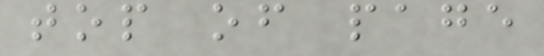top of page
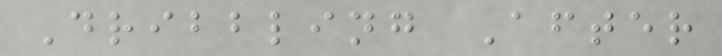Dribbling After
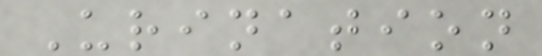Urination
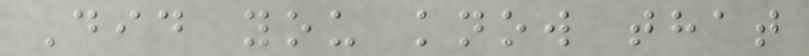Did you know that
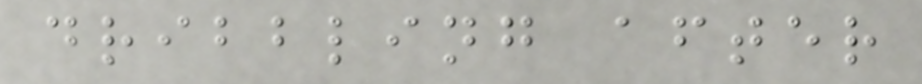dribbling after
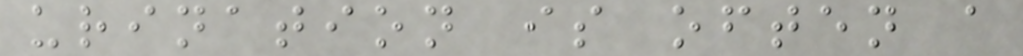urination is often a
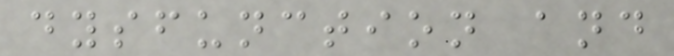dysfunction and
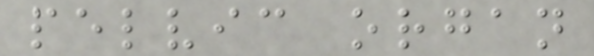pelvic organ
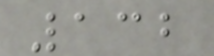132
